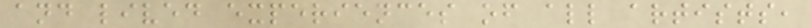and lived experiences of all artists,
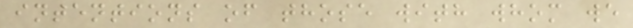intentions of those with whom we
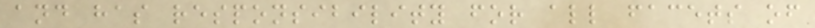and has responsibility for all facets of
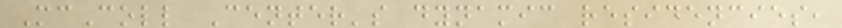McColl Center's dynamic residencies,
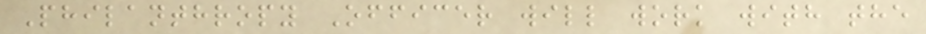Philanthropy Officer will work with the
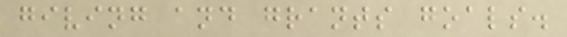giving and grants goals.
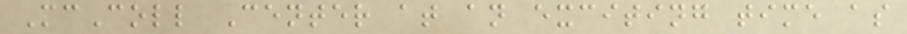McColl Center at an exciting time as
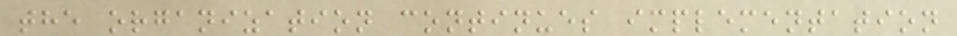the organization continues implementation
